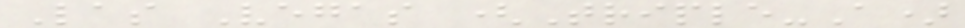Las Vegas (Triple-A)
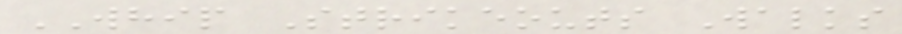WHIP Strikeouts Walks
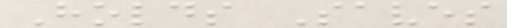Holds Saves
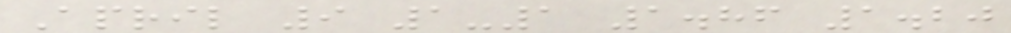April 9 1-1 1.86 1.20
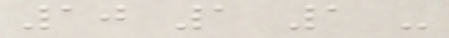10 1 1 -
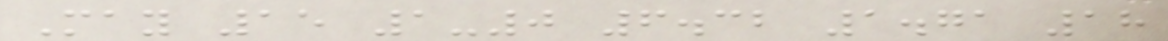May 15 1-0 6.32 1.71 18
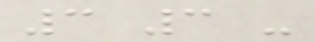3 3 -
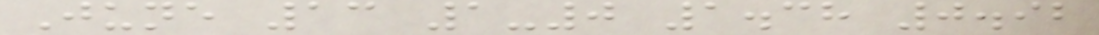June 13 1-0 1.38 0.92
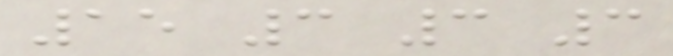15 3 3 3
